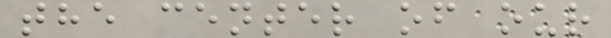the center of our
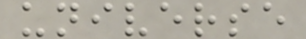universe
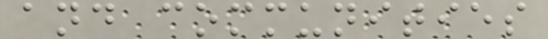and communities
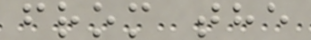from the
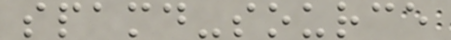spamd-source
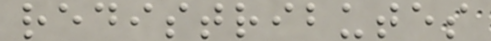redistributes
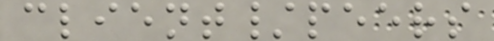client/peers
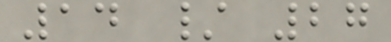14 / 27
